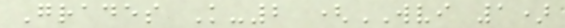Grades K-2 (WVI 1)
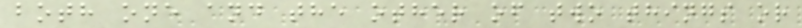both one and the other of two things or
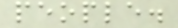people.
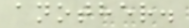another.
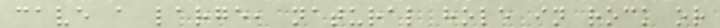cave a large, natural hole in rock or
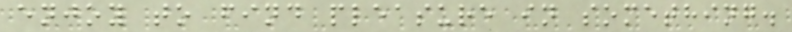enjoy to find pleasure in something.
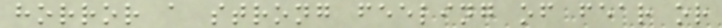horror a strong feeling of fear or
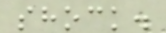shock.
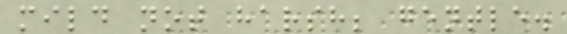mild not harsh; gentle.
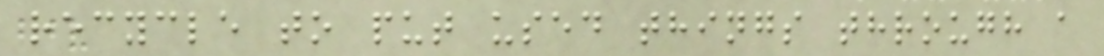recycle to put used things through a
